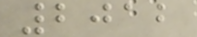2012
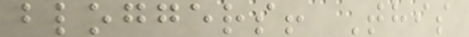bloggers! This
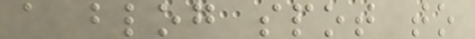a blog spot to
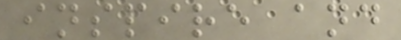inspire and
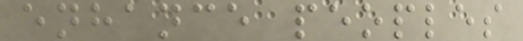enhance peoples
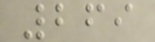269
